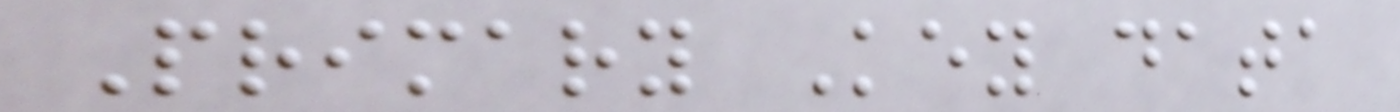Primary Key data
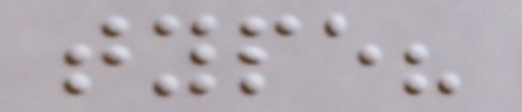type?
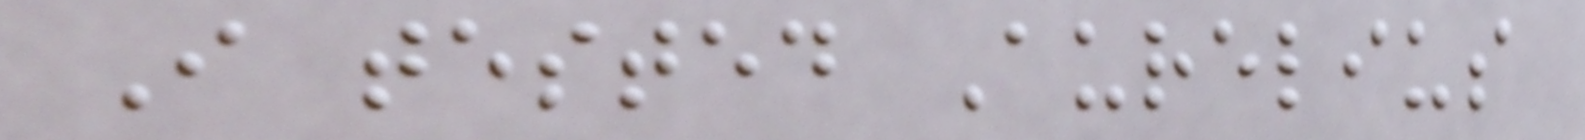I tested Aurelius
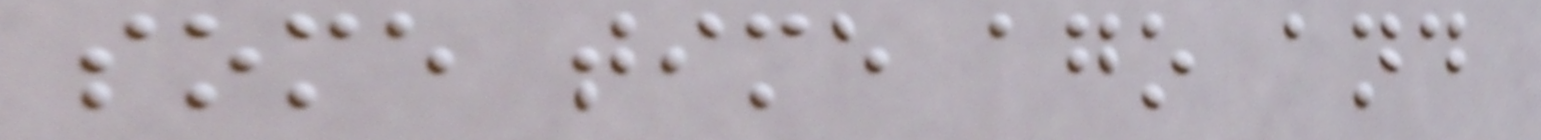some time ago and
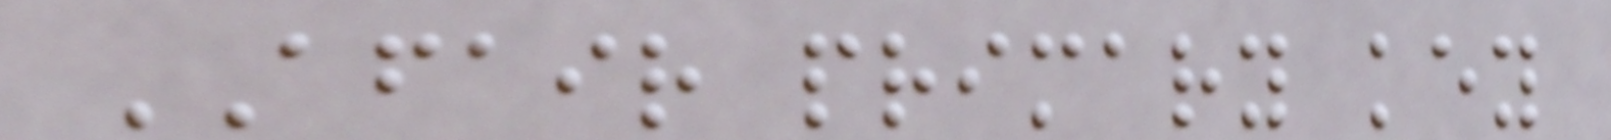AFAIR primary key
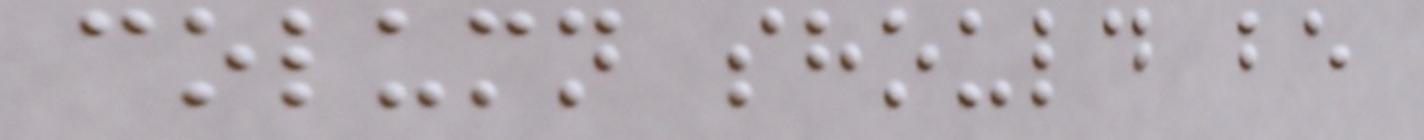column should be
